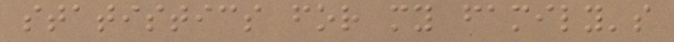statistics for my family's
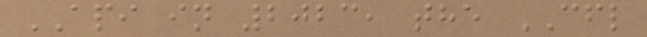API in 2023, the CFL
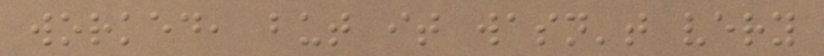worked, but it wasn't very
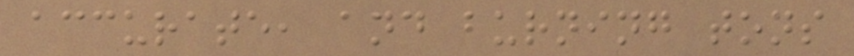accurate, and burning tons
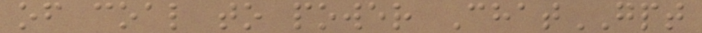of coal to power ChatGPT
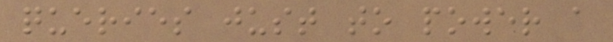queries just to power a
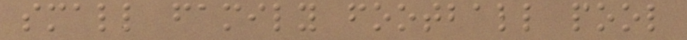small family football pool
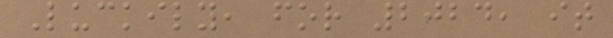Luckily, for 2024, it
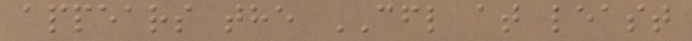appears the CFL at least
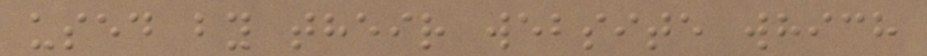used by their website which
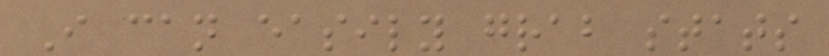I can easily grab stats
